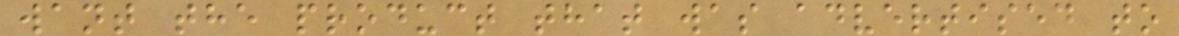want the product that was advertised to
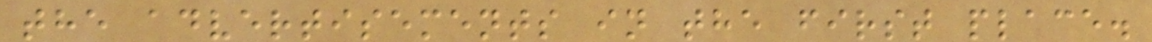the advertisements in the first place.
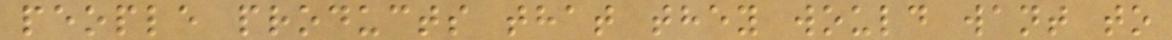people products that they would want to
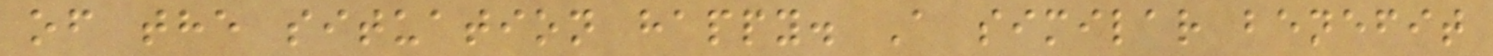of the situation happy. A similar benefit
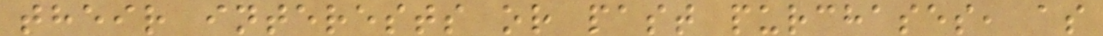their interests or past purchases, as
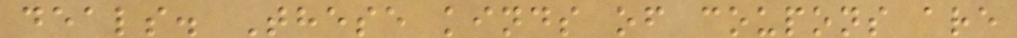deals. These kinds of coupons are
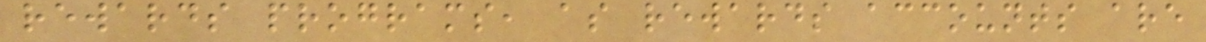rewards programs, as rewards accounts are
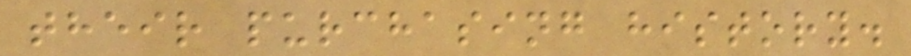their purchasing history.
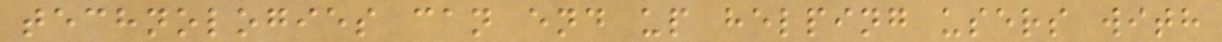technologies can end up helping users with
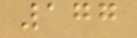177
